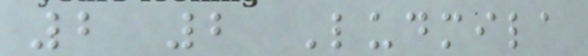2 2 Ludmila
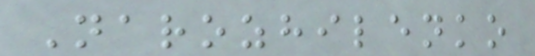Narozhilenko
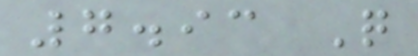7.93 Q
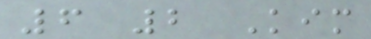6 2 Kim
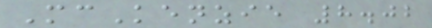McKenzie 8.02
